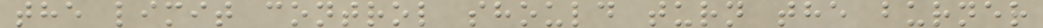the limit control should turn the burner
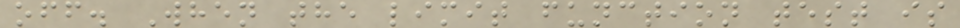off. When the limit function test is
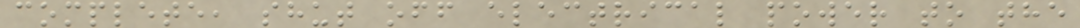complete, shut off electrical power to the
